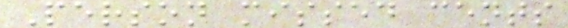Person missed cents
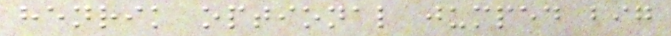henrik optional jumped big
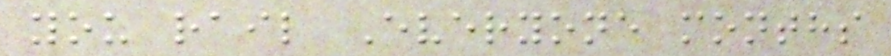you rail Everyone months
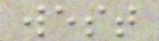west
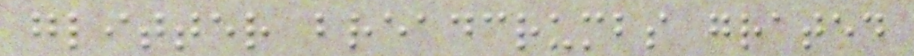glitter breadcrumbs grated
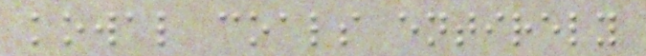kowal coals entirely
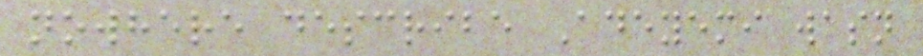nowhere describe Adeyemi wasn
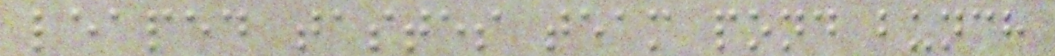leaped tastes team pond bunch
